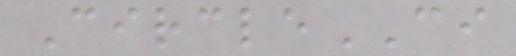CircleCI
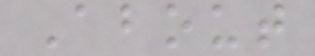About
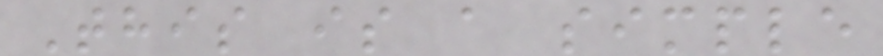This is a simple
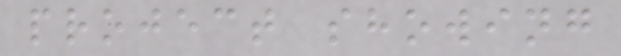project showing
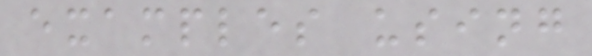examples using
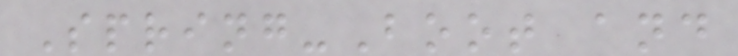Spring-Boot and
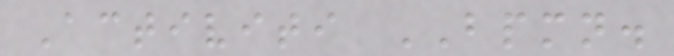Activiti BPMN.
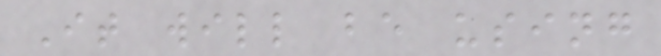It will be using
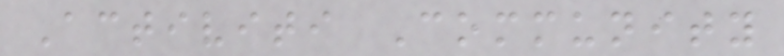Activiti Community
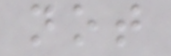not
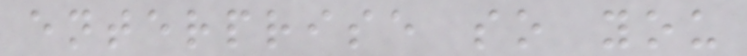enterprise so you
